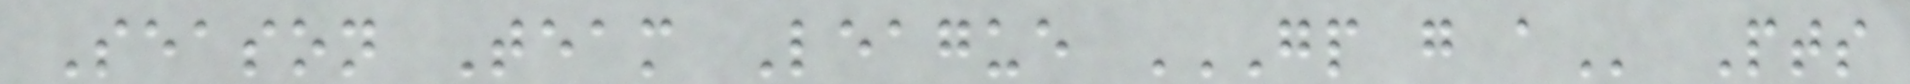Season Team League GP G A Pts
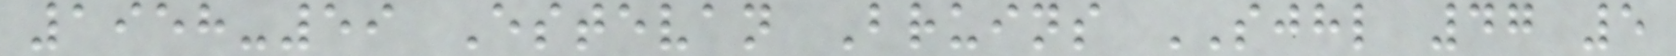1958-59 Estevan Bruins SJHL 47 5
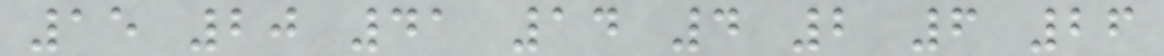15 20 41 14 4 2 6 26
